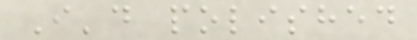I'd polished
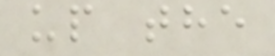up the
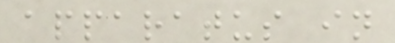apparatus in
